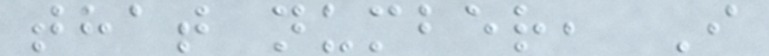that number, I
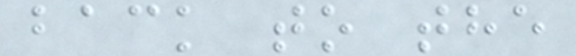back to the
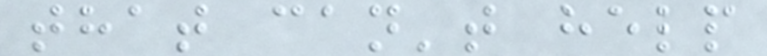that can't help
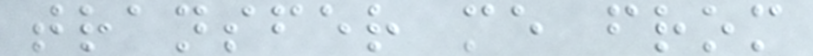transfer me from
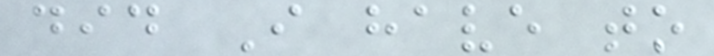did I have to
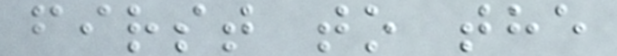first to the
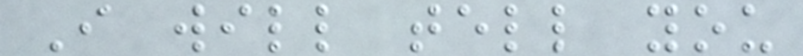I will tell you
